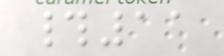#11
